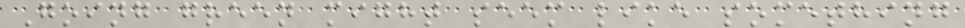Going green might seem like something
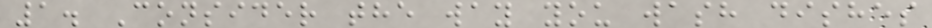1. Consider the way you wash dishes
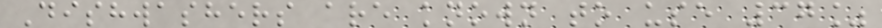Dishwashers are known to use 37%
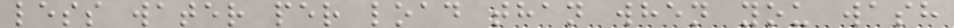less water per load than when you wash
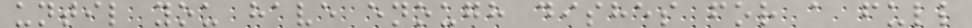until you have enough dishes for a full
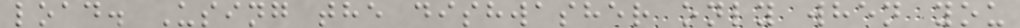load. Using the dishwasher only when you
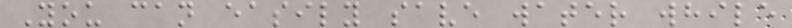You can easily save water while
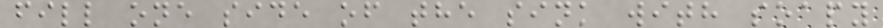fill one side of the sink with soapy
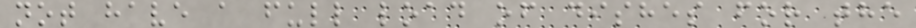not have a full load of dishes for the
